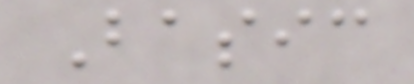Basic
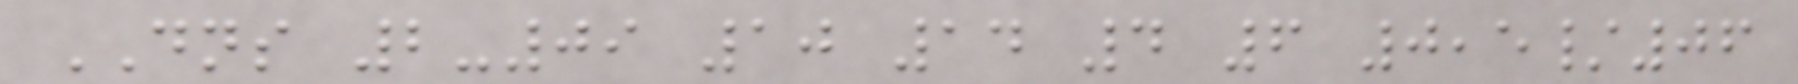DNS 2-09 10 14 4 6 0,5/06
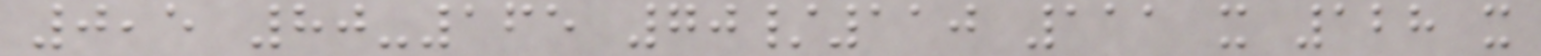0,5 80-165 70/110 111 x 128 x
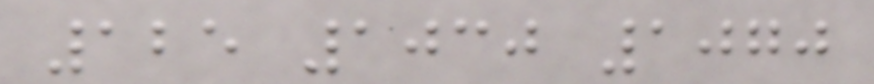125 1030 1070
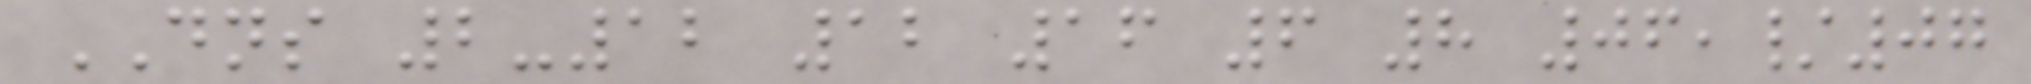DNS 2-12 12 16 6 8 06,/07
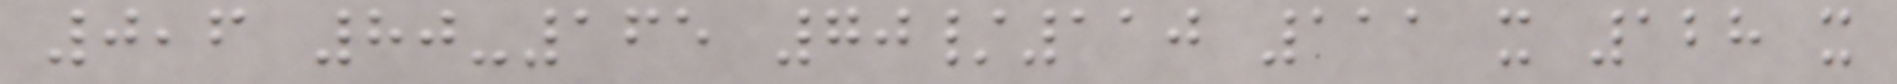0,6 80-165 70/110 111 x 128 x
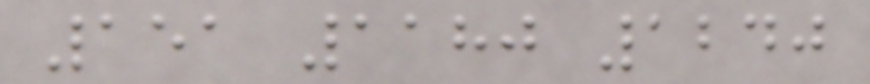151 1180 1240
